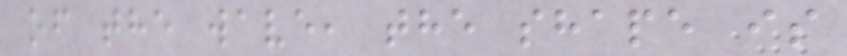of the wave, the shape is
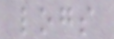logs
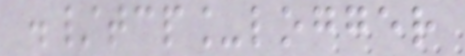./tcp_logger
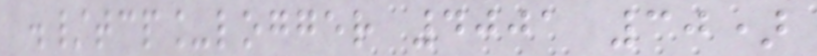./tcp_logger 4001 30)
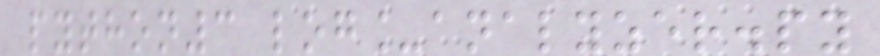python3 log_analyzer.py
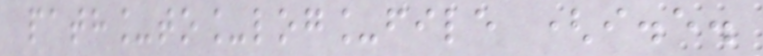path_to_log_file (i.e.
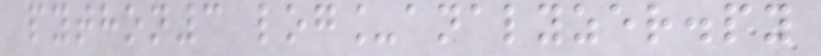python3 log_analyzer.py
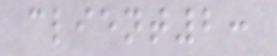client2:
